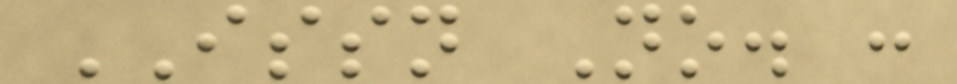ISSN No. :
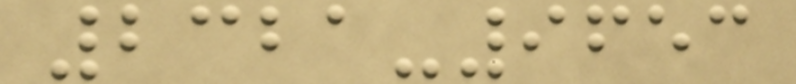2321-9653
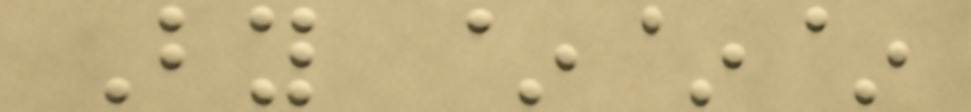By ~~~
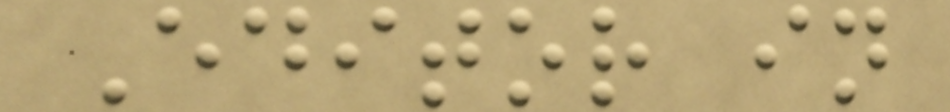Editor in
